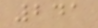241
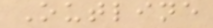Outline
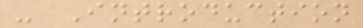- Introduction
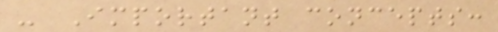- Important concepts:
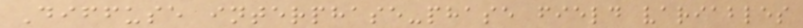Diffuse interphase-phase field variables
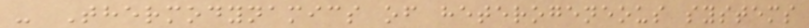- Thermodynamics of heterogeneous systems
